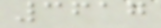3617
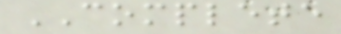COMPLETE
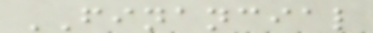FINANCIAL
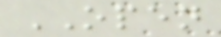OPEN
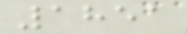1851
